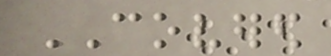COVERED
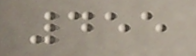455
